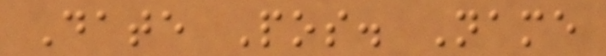Date Pos. Name
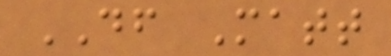DF Matt
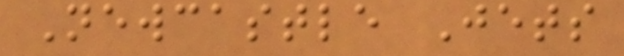Newcastle Jets
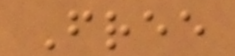Free
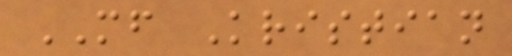MF Kristian
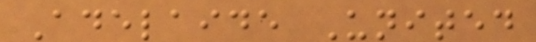Adelaide United
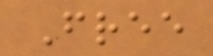Free
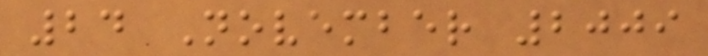24 November 2009
